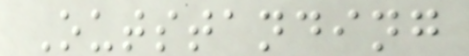Outstanding
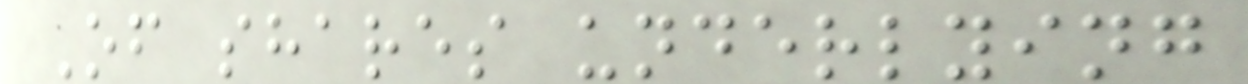Of shares underlying
